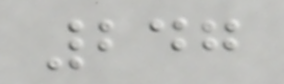247
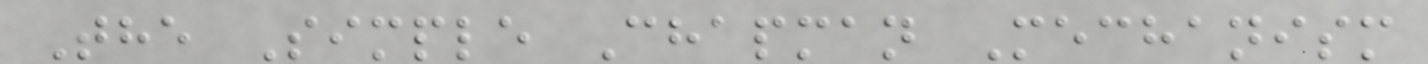The Simple Chapman Mechanism
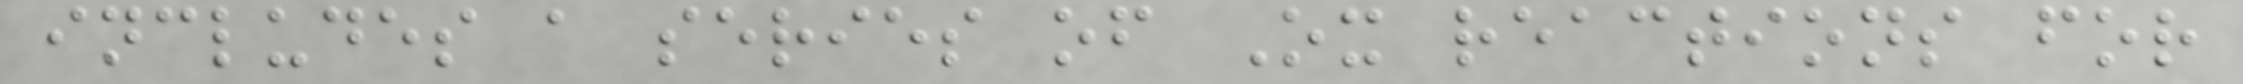includes a series of Ox reactions for
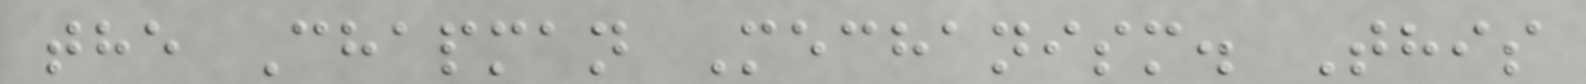the Chapman Mechanism. This
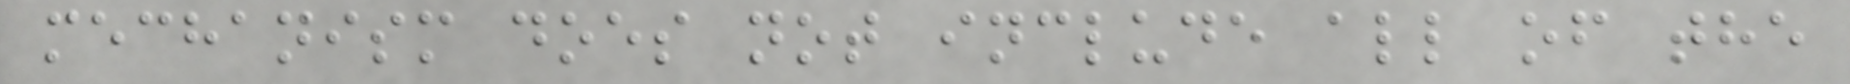mechanism does not include all of the
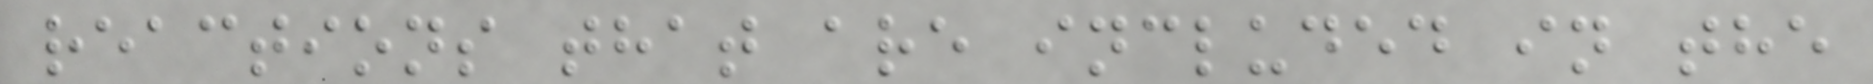reactions that are included in the
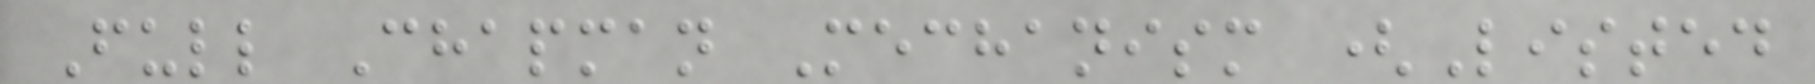Full Chapman Mechanism (Listed
